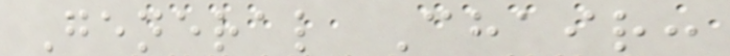General Chair:
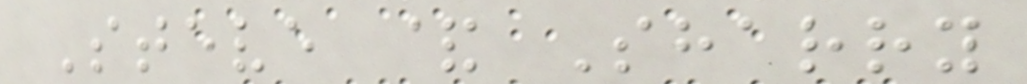Steve & Sharry
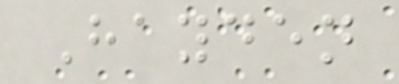Hayden
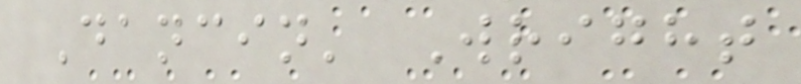Dancin' Wright
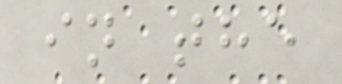in the
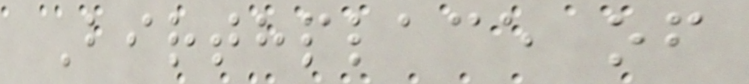Birthplace of
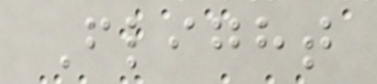Flight
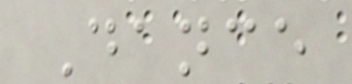Dance
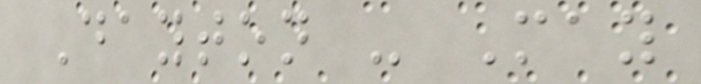Dayton - May
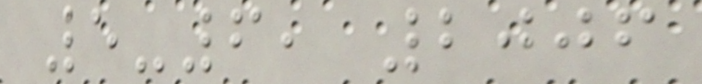5-6, 2006
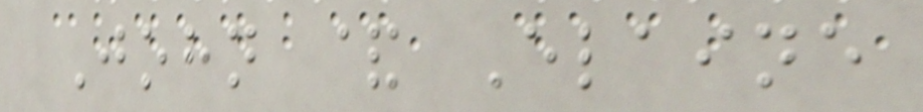John & Elaine
